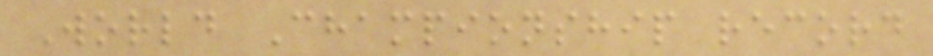World Championship record
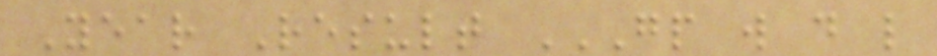Year Result GP W D L
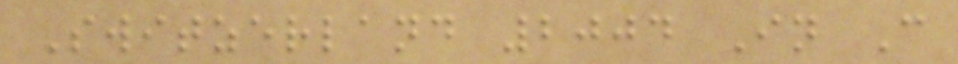Switzerland 2004 In C
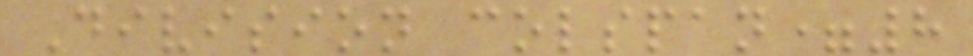Division colspan=8
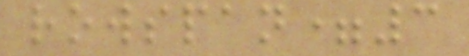rowspan=3
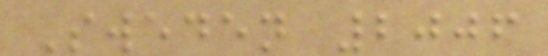Sweden 2006
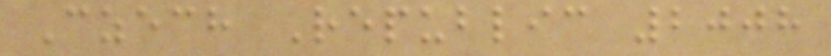Czech Republic 2008
